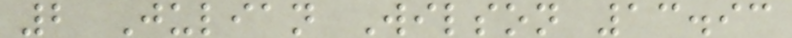2 Julian Wilson 13.93
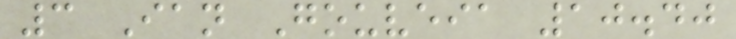3 Ian Gouveia 10.40
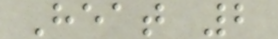Heat 2
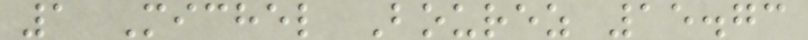1 Michel Bourez 15.73
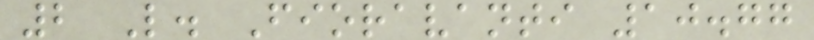2 L. Fioravanti 10.77
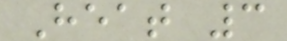Heat 3
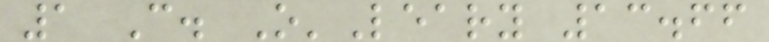1 C. O'Leary 13.66
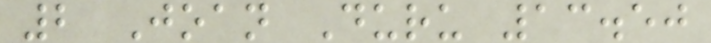2 Joan Duru 13.50
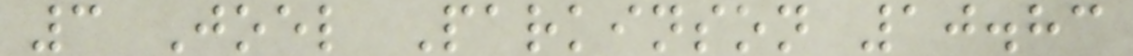3 Joel Parkinson 10.83
